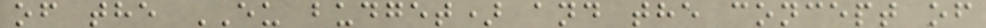of the EU budget) and the concept of
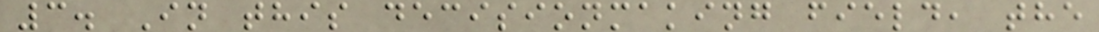3. In this decisionmaking field, the
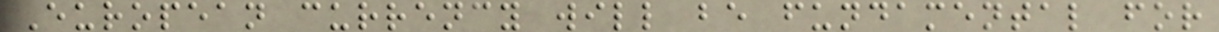European currency will be fundamental for
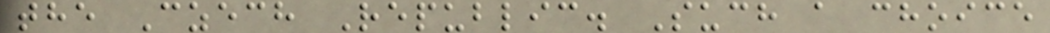the Czech Republic. Such a choice
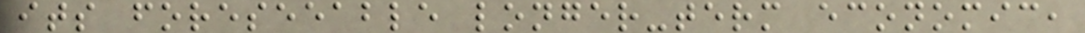its foreseeable longer-term economic,
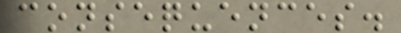consequences.
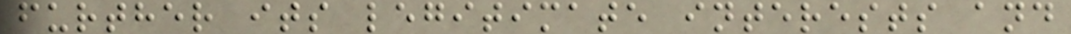further its legitimate interests and
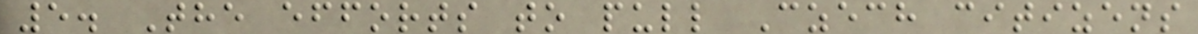5. The efforts to pull Czech citizens
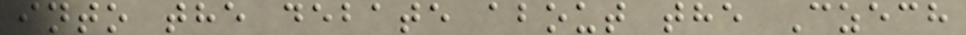into the debate about the Czech
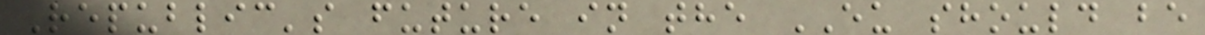Republic's future in the EU should be
